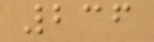236
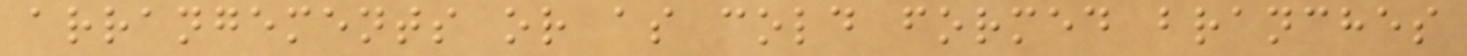arrangements or as cold formed branches
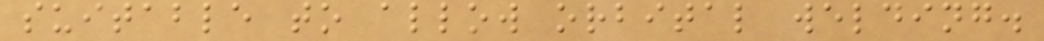suitable to allow orbital welding.
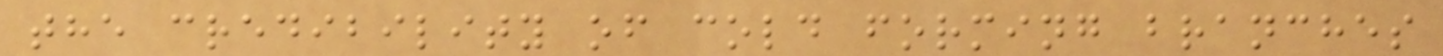the credibility of cold forming branches
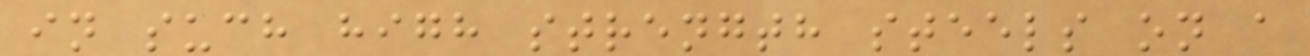in such high strength steels on a
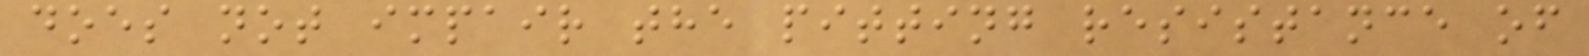does not impair the pitting resistance of
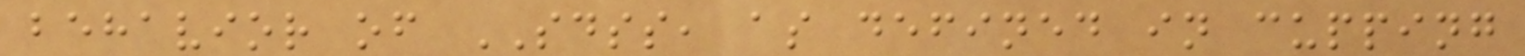behavior of SDSS, as defined in cupping
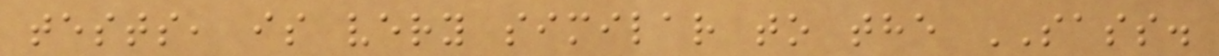tests, is very similar to the SASS.
